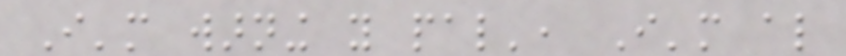I'm warning you pal', I'm also
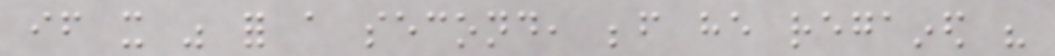if it was for a second, before he regained his
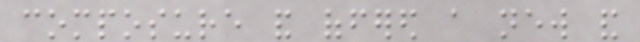composure and offered a new and
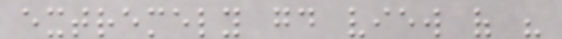extremely good view of his
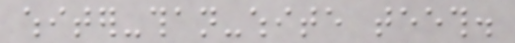whiter-than-white teeth.
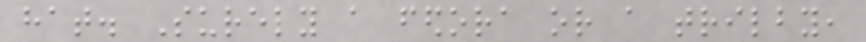hat. Surely a fedora or a trilby,
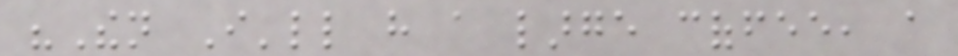"Then I'll have a large coffee, a
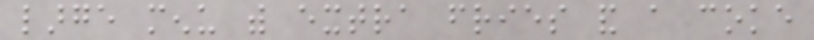large menu with extra fries and a coke
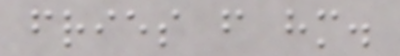fries from him.
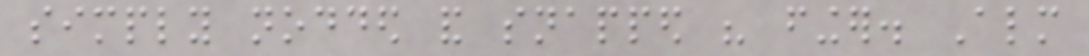simply nodded and snapped his finger. Almost
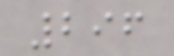296
